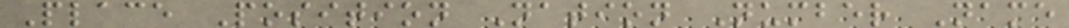Place Position Nation Number Name
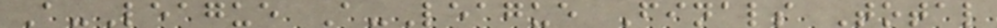A-League A-League Finals Total
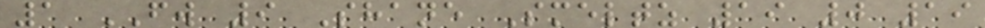1 FW 9 Shane Smeltz 19 0 19
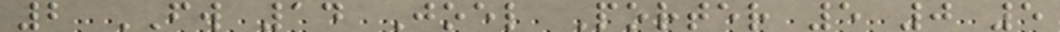2 FW 14 Joel Porter 5 0 5
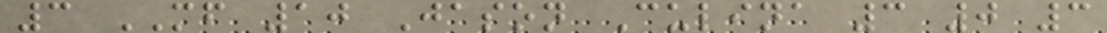3 MF 10 Jason Culina 3 0 3
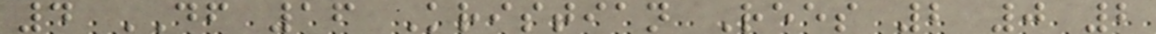4 DF 16 Kristian Rees 2 0 2
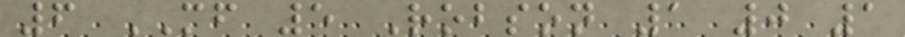6 MF 5 Robson 1 0 1
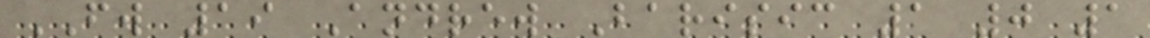FW 19 Andrew Barisic 1 0 1
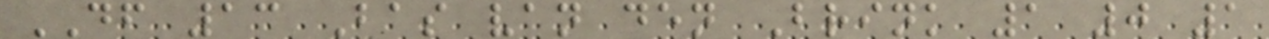DF 13 Bas van den Brink 1 0 1
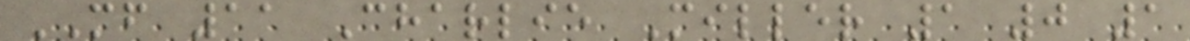MF 11 Charlie Miller 1 0 1
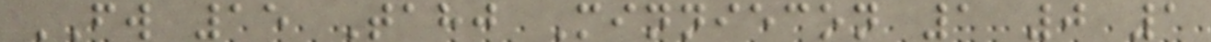FW 15 Tahj Minniecon 1 0 1
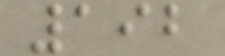192
